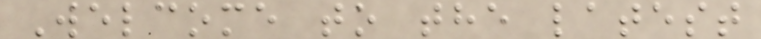Welcome to the latest
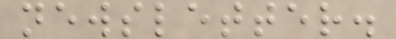newsletter.
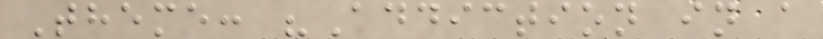Theme: "Addiction in a
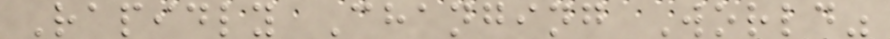Rapidly Changing World"
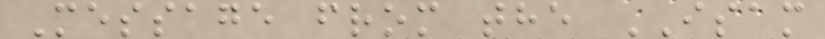Message from the ISAM
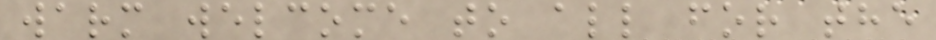warm welcome to all for the
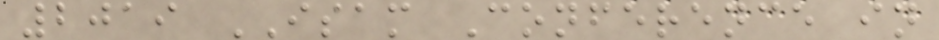2019 ISAM Conference in
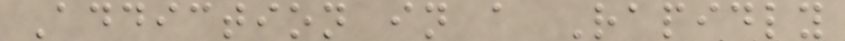Addiction in a Rapidly
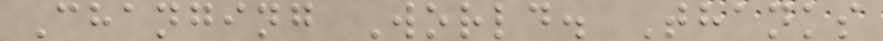Changing World. Thanks
